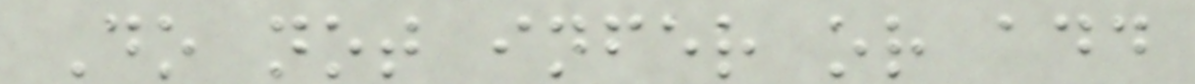Do not infer or add
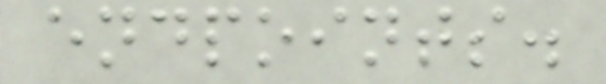endpoints.
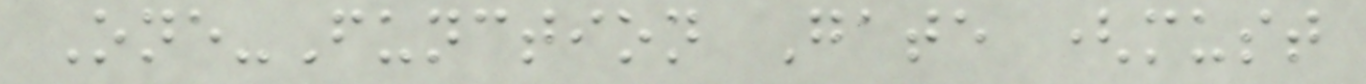One-Function Gate (must
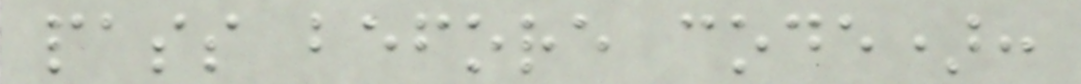pass before code):
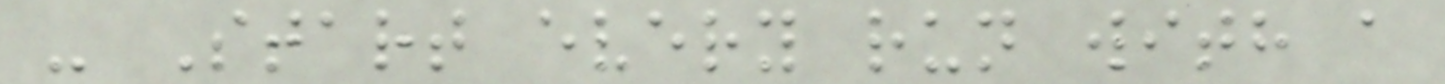- Start every run with a
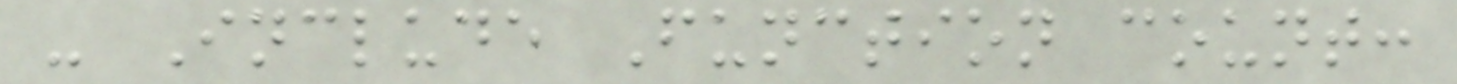- Include Function count:
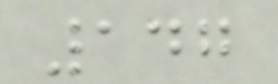147
